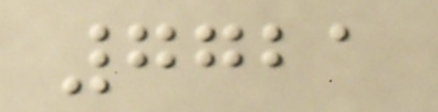7721
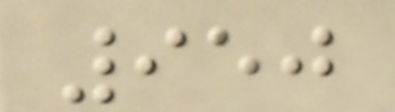950
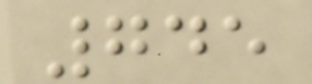745
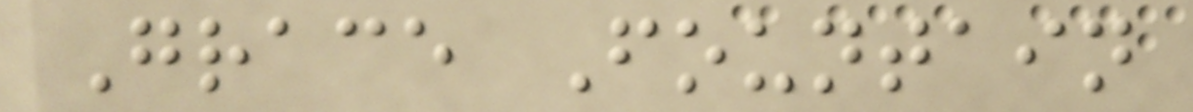Grace Fountain
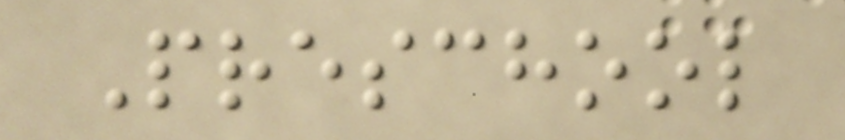Preschool
